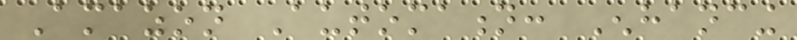Amazon Automation: Enhancing
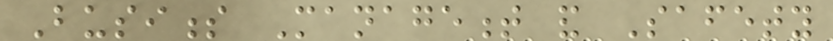Business Management and Safety
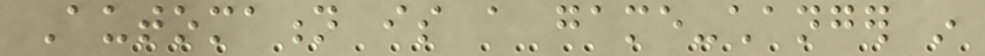Automation is a game-changer in
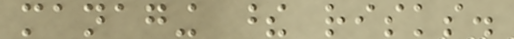managing these risks.
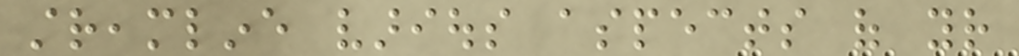streamline various aspects of your
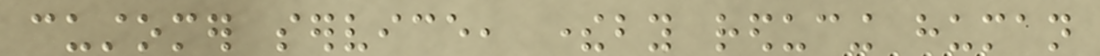customer service, thereby reducing human
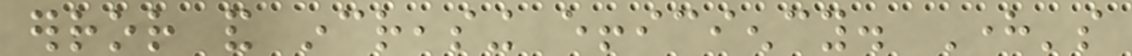error and increasing efficiency. Here's
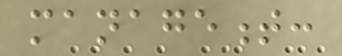management:
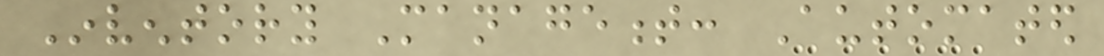Inventory Management: Automated
